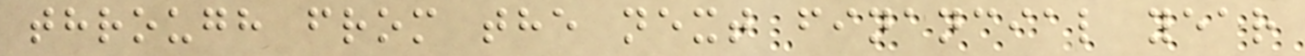through from the next financial year
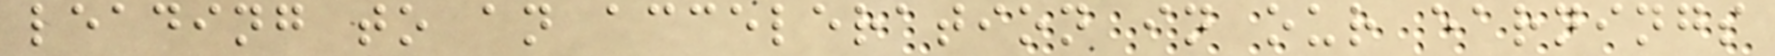leading to an acceleration in our earnings
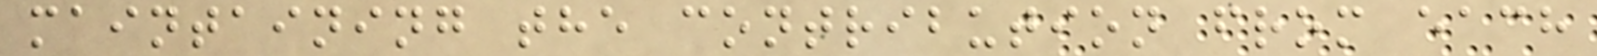maintaining the contribution from each
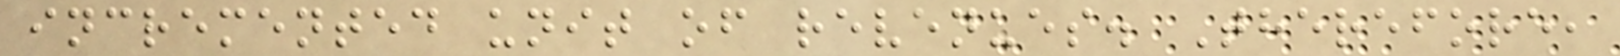incremented unit of revenues. Therefore,
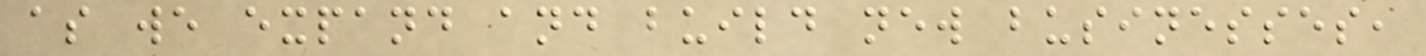as we expand and build new businesses,
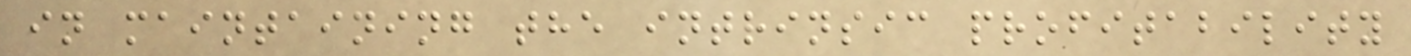in maintaining the intrinsic profitability
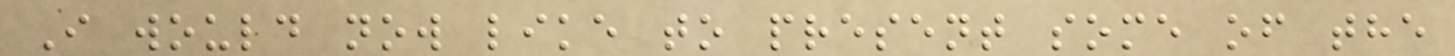I would now like to present some of the
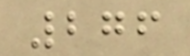276
